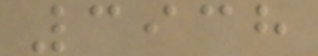3938
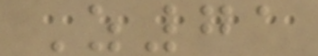Z71
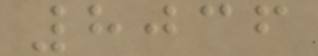8036
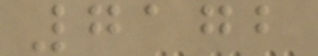7172
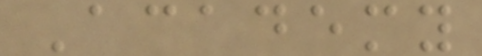Academy
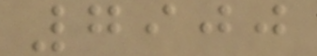7900
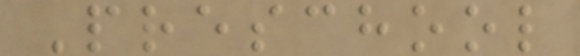Preschool
